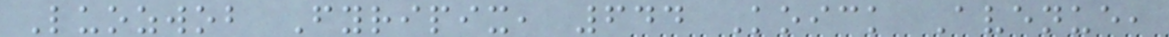Luozwob Fyripix, 644 Koick Avenue,
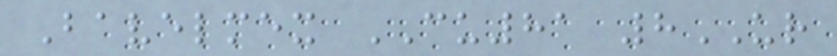Bavelmex CU81 8UR
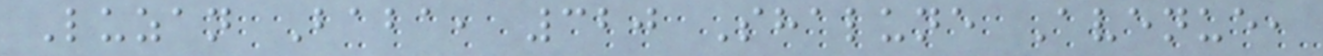Luzan Baba, 320 Shalune Avenue,
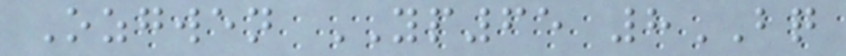Ozgwen YP65 8BQ
